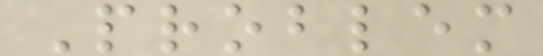Problem
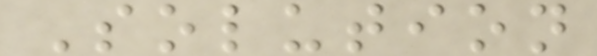Solution
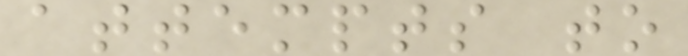attempts to
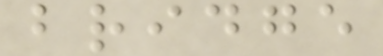bridge
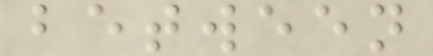between
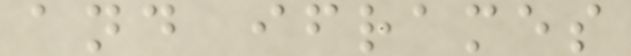and iframes
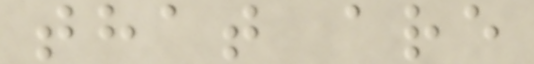that are
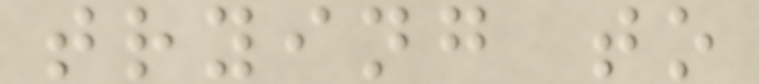trying to
